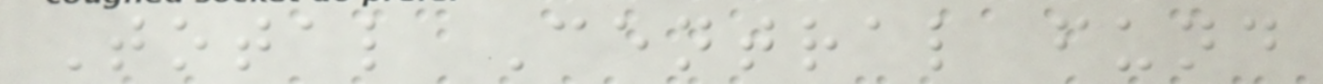Total Central fund
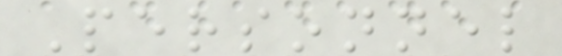Personnel
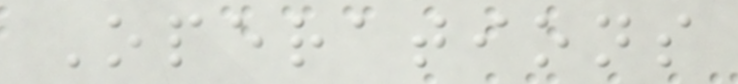Operations
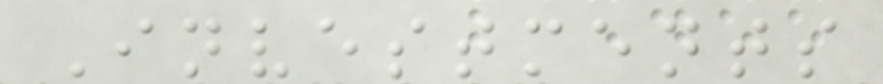Investments
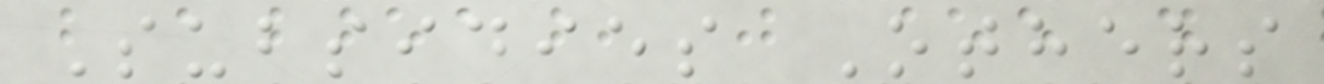Subsidies Others
